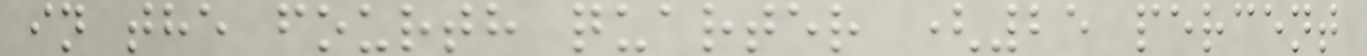in the fourth quarter (25 percent
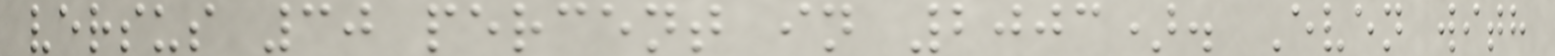versus 30 percent in 2003). Even with
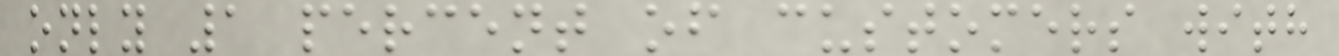only 1 percent of customers with
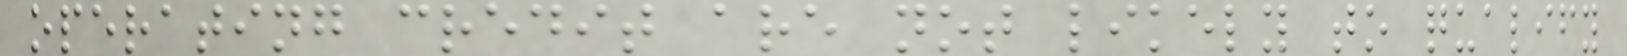operating credit are not likely to qualify
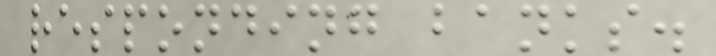responding banks.
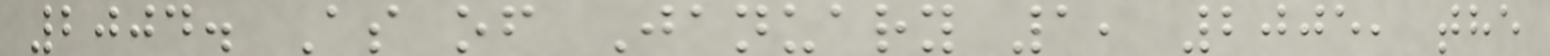2004. As of January 1, 2005, the
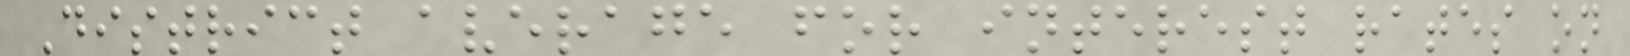District average for interest rates on
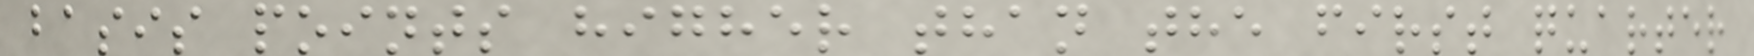basis points higher than the first quarter
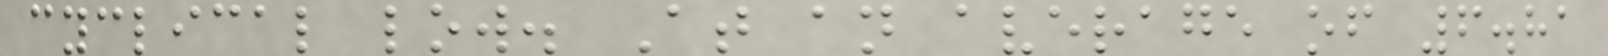cyclical low. At an average of 6.81
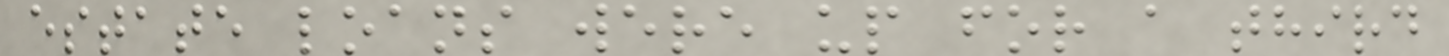estate loans were up for a third
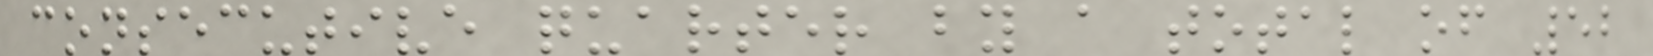consecutive quarter by a total of 52
